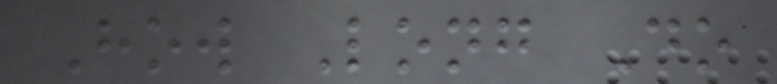How Long Do
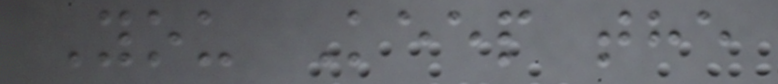You Keep the
